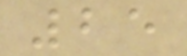25
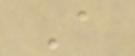A
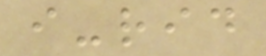i-rid
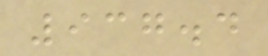937.4
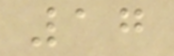17
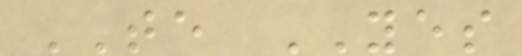TE YES
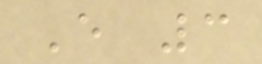E 3
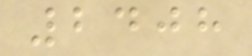2408
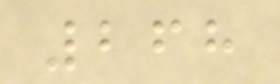268
